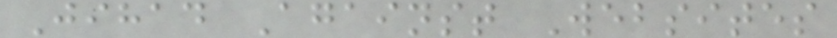Jihad Against Websites
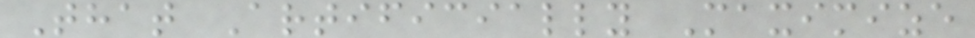That Artificially Maximize
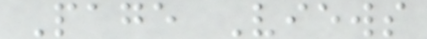Page Views
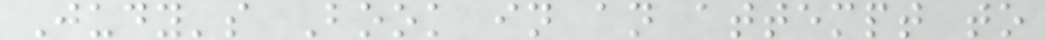Judy's Book in an attempt to
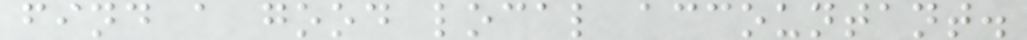find a good local accountant.
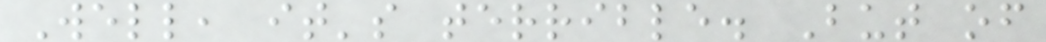Well, it's terrible. But of
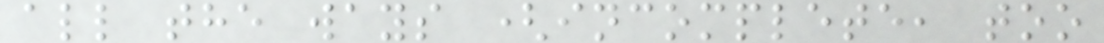all the ways (incomplete, too
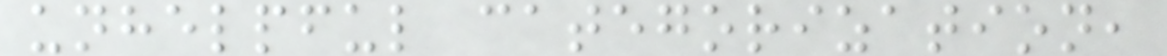unhelpful categorization,
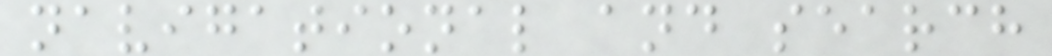navigational and search
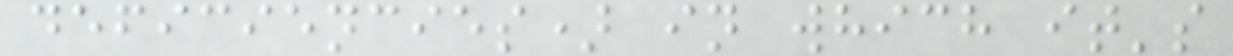deficiencies) in which it's
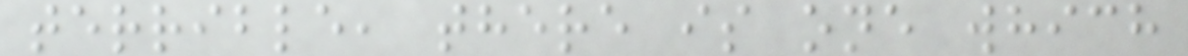terrible, there is one which
